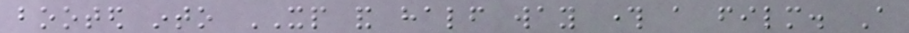booted into XP and half way through a film. A
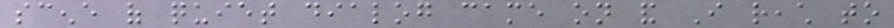scene of quiet dialog came on and I reach to
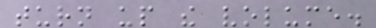turn up the volume.
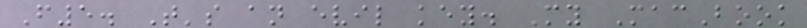F5. That's an evil key. My MacBook
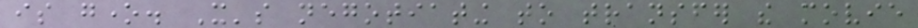is gone. It's negotiating to transfer the movie
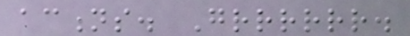actions. Grrrrrr.
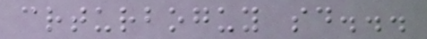crturboguy said...
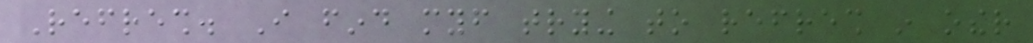Refresh. I find myself trying to refresh in other
